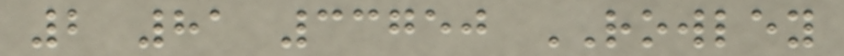2 81 33750 ROWLEY
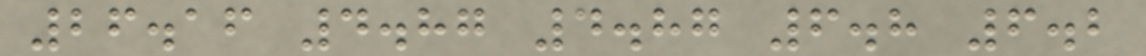26.16 4.87 4.87 6.8 6.2
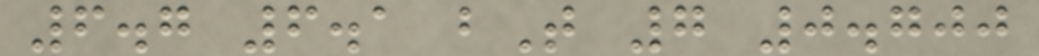6.7 6.1 bT 7 0.700
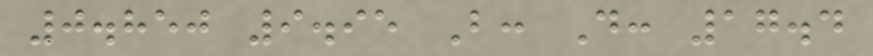0.850 9.95 B: D: 17.4
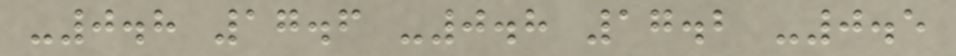-0.8 17.6 -0.8 17.2 -0.5
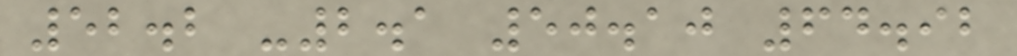52.2 -2.1 50.10 64.92
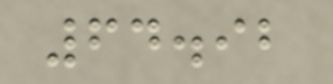64.92
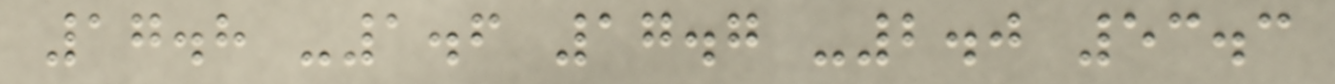17.8 -1.6 17.7 -2.0 53.3
